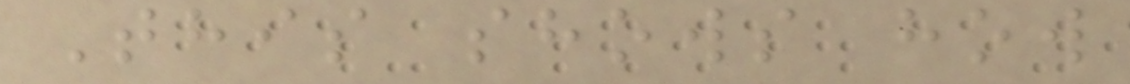This shows how
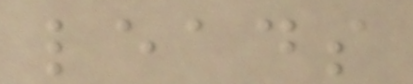leads
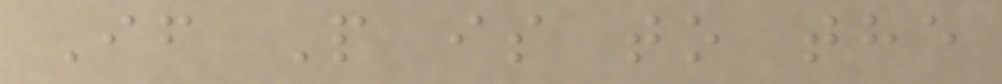If P is to the
